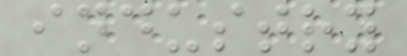industry
